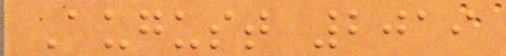August 2019
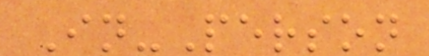In-Person
